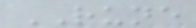RUNE
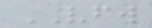VFW
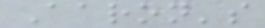Aaron's
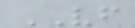VF
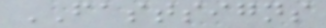FASTSIGNS
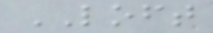LOFT
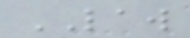LAW
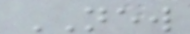NEW
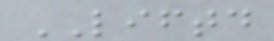LIFTD
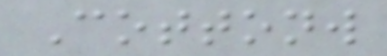Cottonw
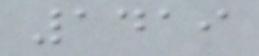1419
